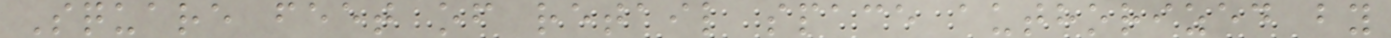Square feet of retail space authorized by
